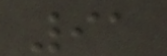91
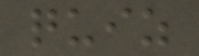quiz
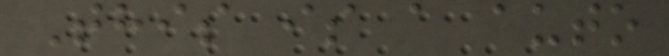This is a auto
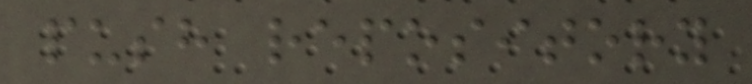push repository
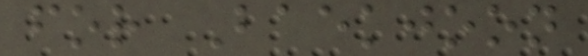for Baekjoon
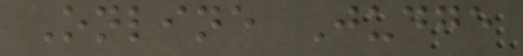Online Judge
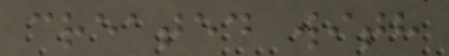created with
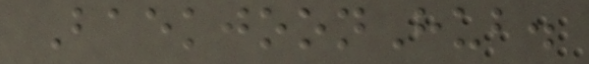BaekjoonHub.
